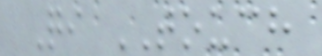Qi TOUCH
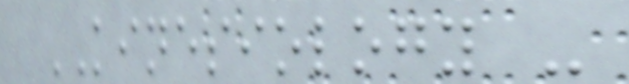KINESIOLOGY -
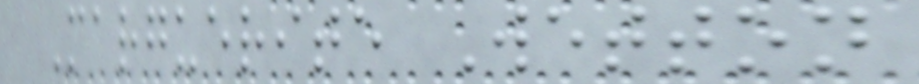Marguerite Wetton
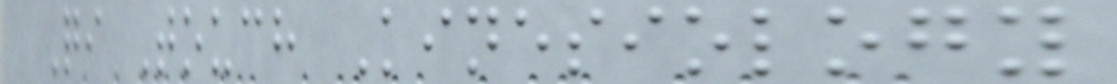Qi Touch Kinesiology
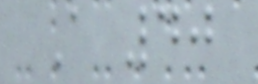A 40
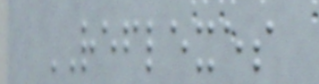REFLEXES
